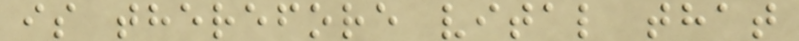is therefore vital that
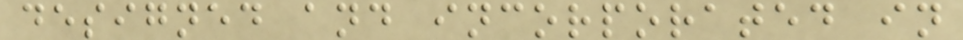designed and incorporated in
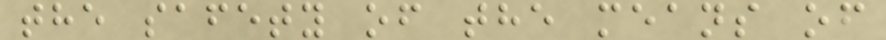the safety of the means of
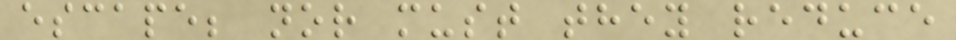escape; nor must they reduce
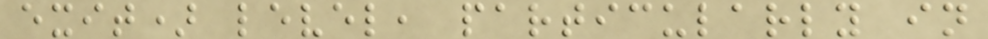exit) level, particularly in
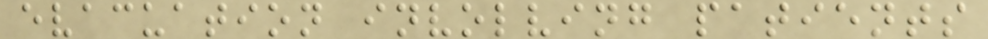evacuation involving patients
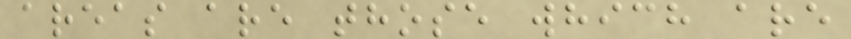areas are those which are
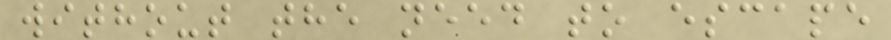without the need to escape
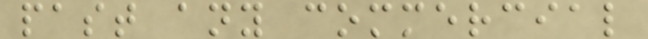past any commercial
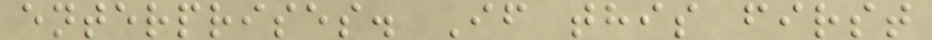enterprises. If this first
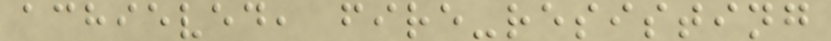achieved, fire-resisting
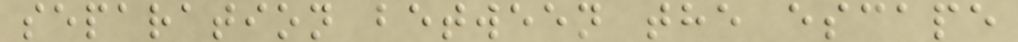separation between the escape
